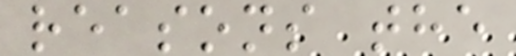reasons the
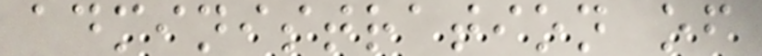administration of
